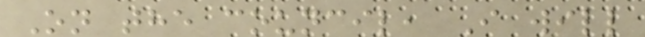On the council, I will
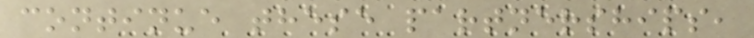continue these partnerships,
